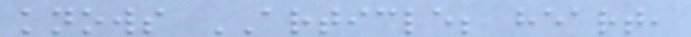knows ARTICLE; heart,
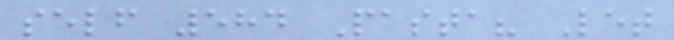self 584 Pasta? Let
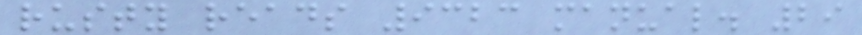rusty reads 9323 manual. 29
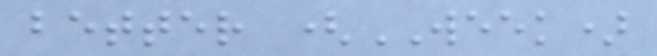better (WEEK)
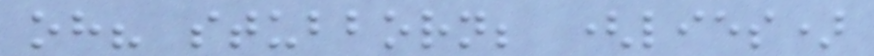oh? stubborn; (lies)
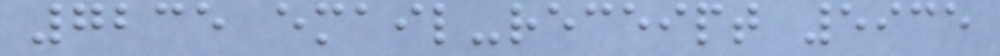7235 email-receipt 5935
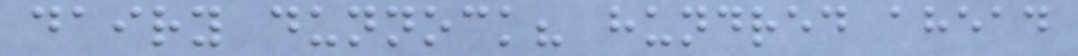dairy dunnock? hundred ahead
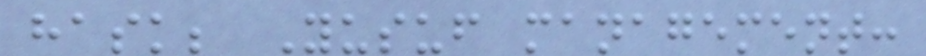hask; Yusuf management:
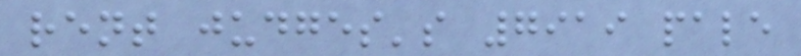rent judges's 7919 pale
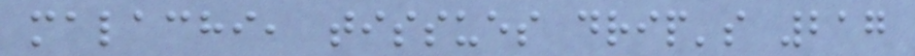malachi, tissues drip's 217
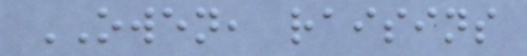OWEN, raisins
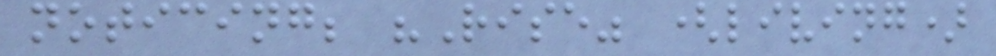noticing; "Rise" (living)
